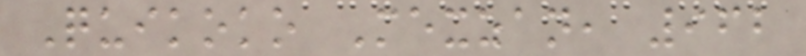Quikoko Mexzan, 962
